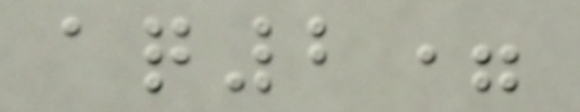aq2=
